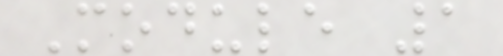Module 1
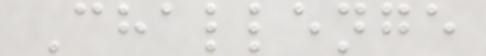Challenge
